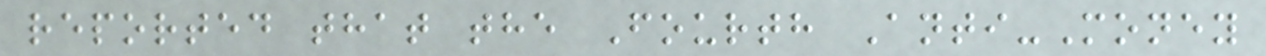reported that the Fourth Anti-Money
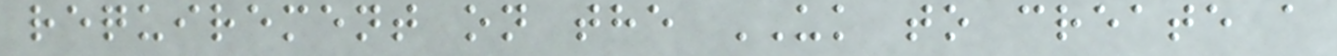requirement on the UK to create a
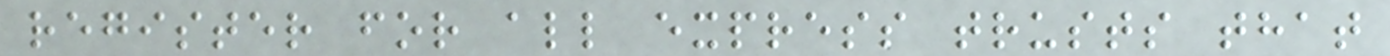register for all express trusts that
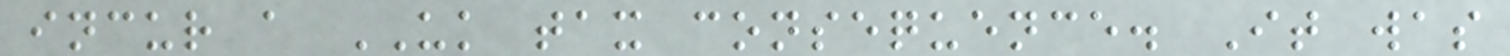incur a UK tax consequence. It was
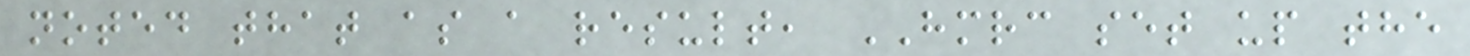noted that as a result, HMRC set up the
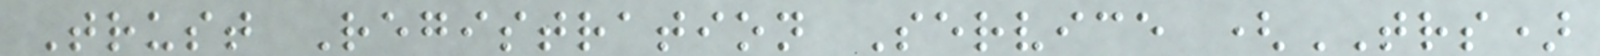Trust Registration Service (TRS)
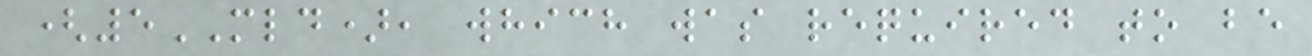(5MLD), which was required to be
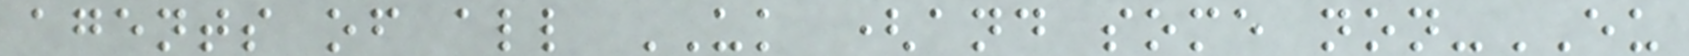agents of all UK (and some non-EU
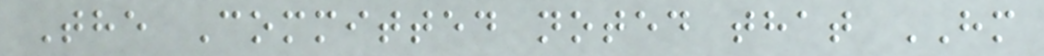The Committed noted that HM
